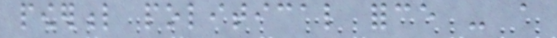powerful political force - a
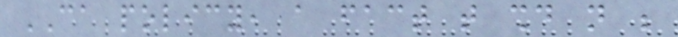CA policy, a fact that should not be
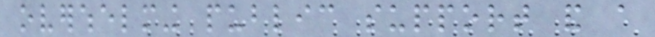overwhelming public support and a
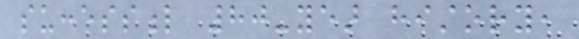successful 80-year history,
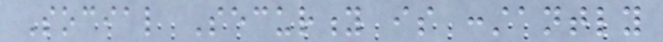Social Security is constantly
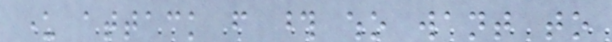under attack from those who want to
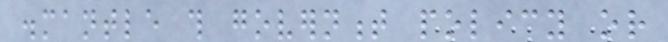dismantle this government policy or
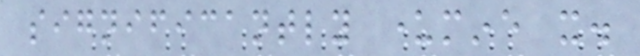significantly undermine it.
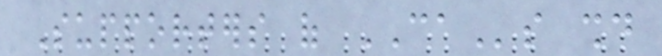Supporters of CAs should
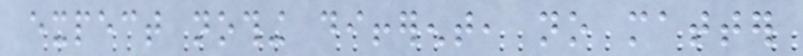expect nothing different, no matter
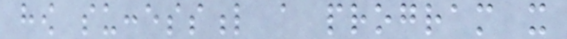how successful a program it
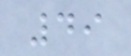49
